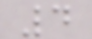4
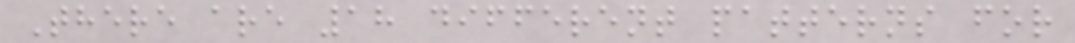There are 18 different patterns for
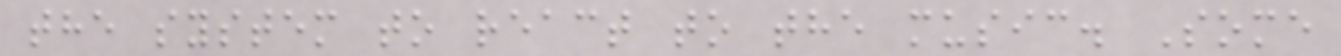the system to react to the music. Some
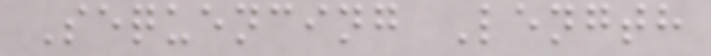Sequencing Length
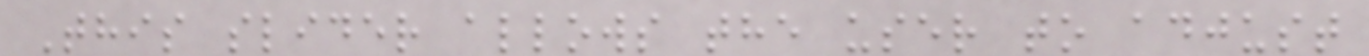This slider allows the user to adjust
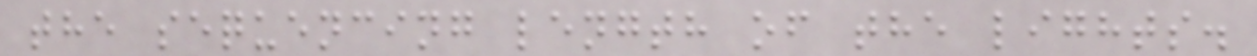the sequencing length of the lights.
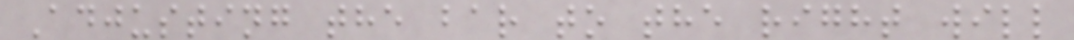Adjusting the bar to the right will
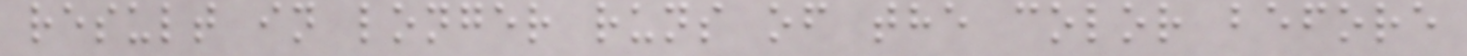result in longer runs of the color before
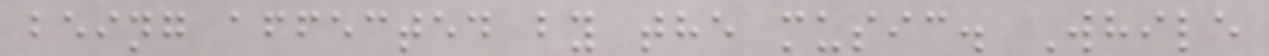being affected by the music. While
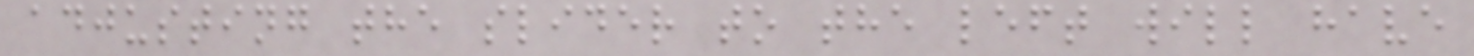adjusting the slider to the left will have
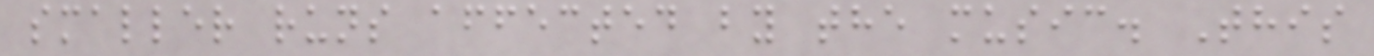smaller runs affected by the music. This
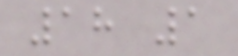18 1
